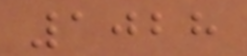1028
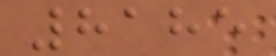8185
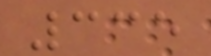335
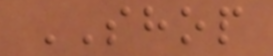SHOP
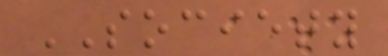SOCIETY
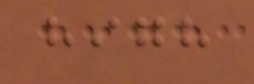high
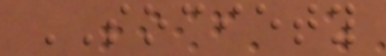SOCIETY
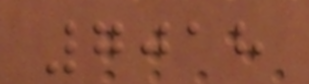7018
